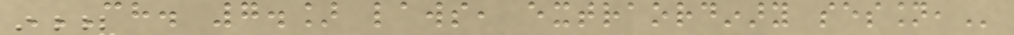CH. 7.] LAWS, EXTRAORDINARY SESSION,
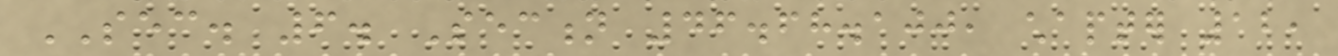SEC. 6. Section 46.68.100, chapter 12,
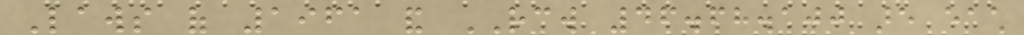Laws of 1961 and RCW 46.68.100 are each
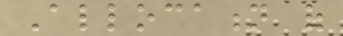Allocation of
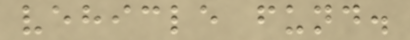vehicle fund.
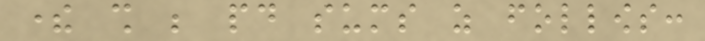there shall be paid sums as follows:
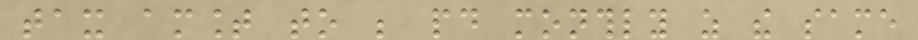tax amount to be paid monthly as the same
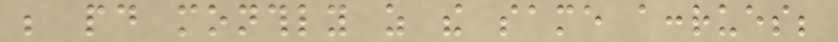be paid monthly as the same accrues;
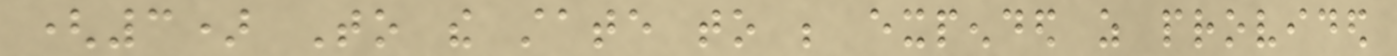(3) To the state to be expended as provided
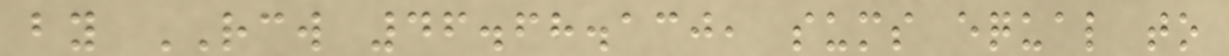by RCW 46.68.130, sums equal to
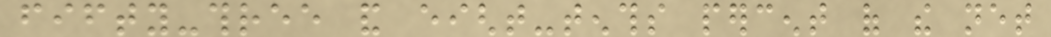fifty-three and eight-tenths percent of the net
